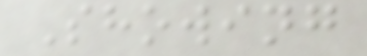Showing
